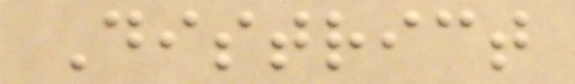District
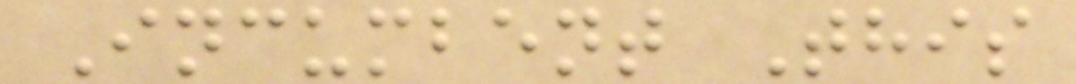Incumbent This
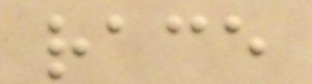race
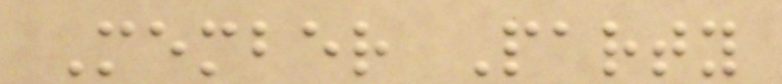Member Party
